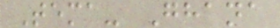Tema- Ghana
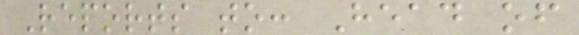Reports to: Head of
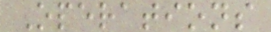Operations
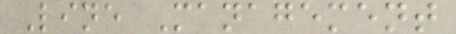Line Management
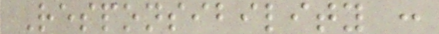Responsibility :
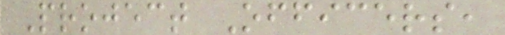Project Officers,
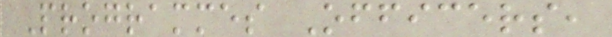Programmes Officers,
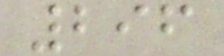296
